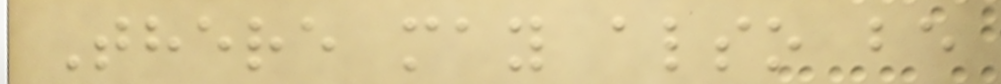There may also be
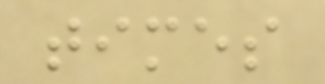times
